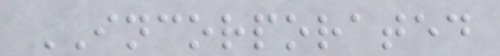INCORPORATED
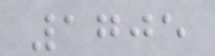1705
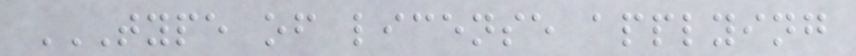TYPE OF LICENSE APPLYING
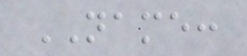NAME:
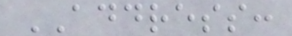ADDRESS:
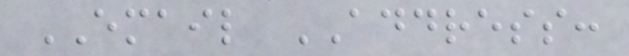EMAIL ADDRESS:
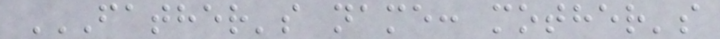FATHER'S NAME: MOTHER'S
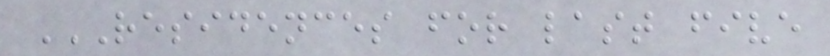RESIDENCES FOR LAST FIVE
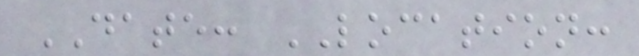DATE: LOCATION:
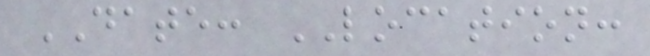DATE: LOCATION:
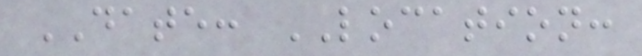DATE: LOCATION:
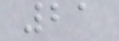21
